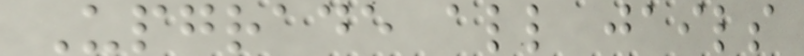Upgrade all jails
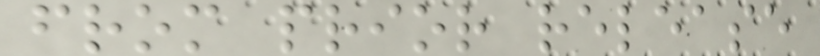from prior release
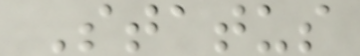Status
